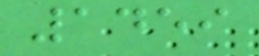1459
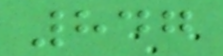847
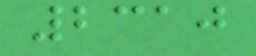2310
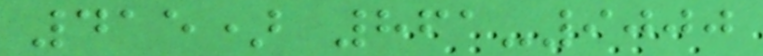415) 861-9000
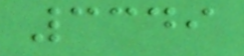3349
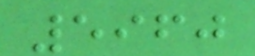5960
